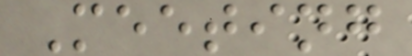Meeting
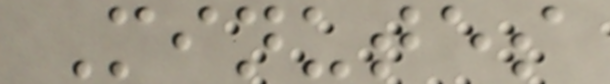Minutes
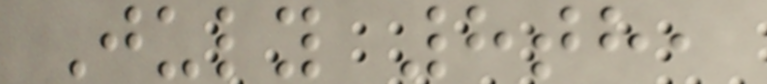July 8th,
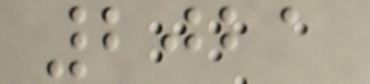2021
